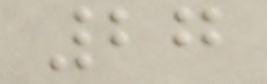27
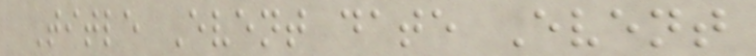Title Event date Event
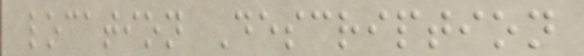location Description
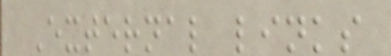External links
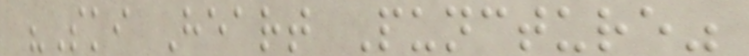"Ski Heart Puncture"
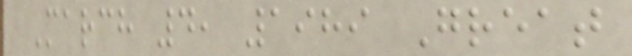March 4, 1989 Great
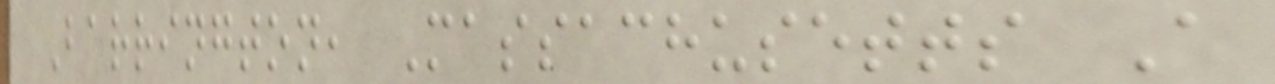Barrington, Massachusetts A
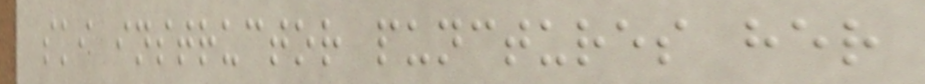ski instructor punctures her
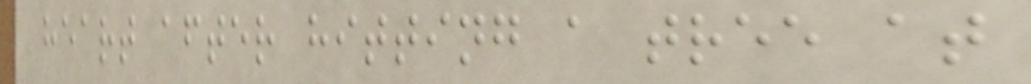heart after hitting a tree at
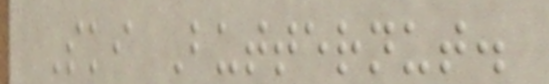Ski Butternut.
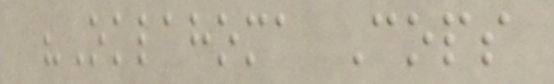"Oklahoma Cops
